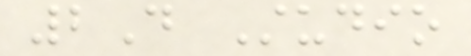2D Studio
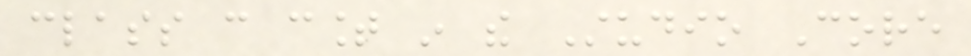class can count in the Studio Core
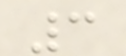3
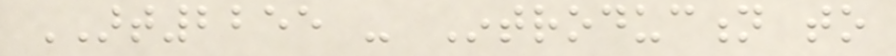ART2255 - Introduction to
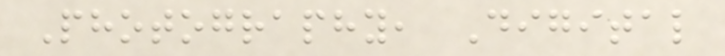Photography, Digital
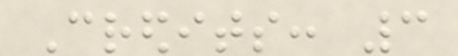Credits: 3
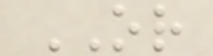OR
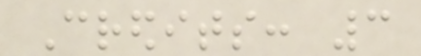Credits: 3
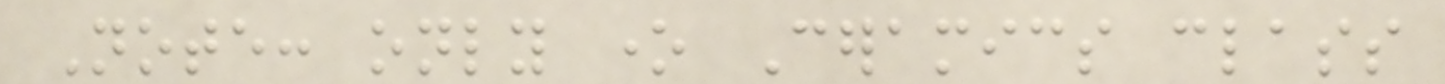Note: only one Ceramics class
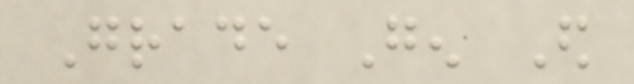Grade Gen Ed
